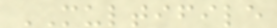MULTIFILE
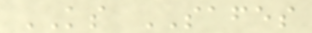KS SAFES
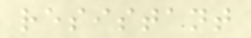resistant
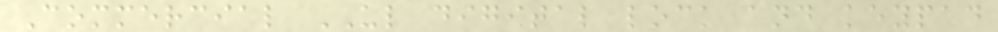Commercial UL digital lock and keypad
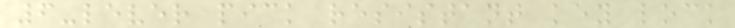6-lever pick resistant key lock
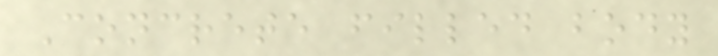Concrete filled body
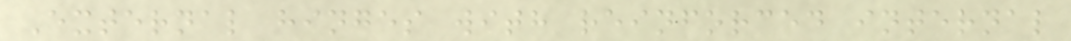External hinges with reinforced internal
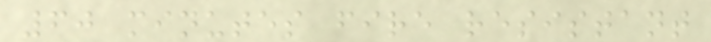60 minutes fire resistant
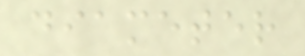diameter
